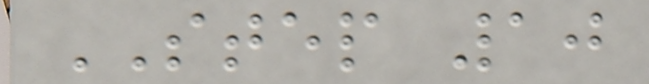STEP 10
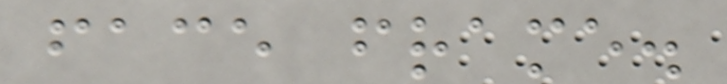face frame.
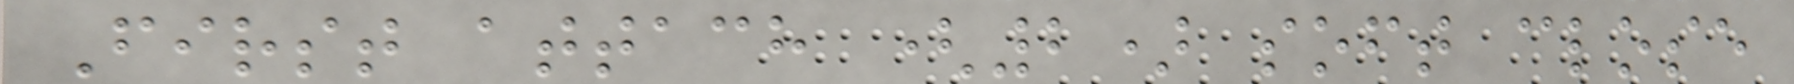First attach (2) soft close
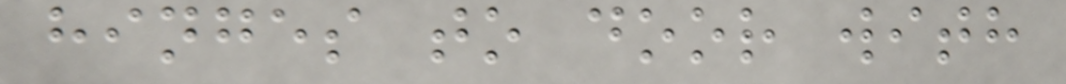hinges to door with
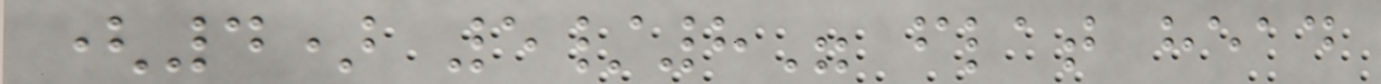(4) 5/8" flat head
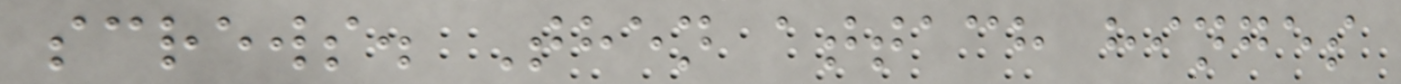screws. Then attach hinges
